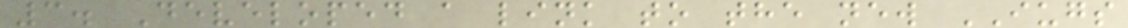3. Developed a link to the new IUGS
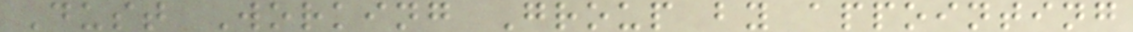Dust Working Group by appointing
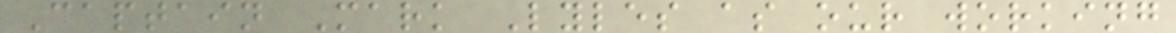Captain Mark Lyles as our working
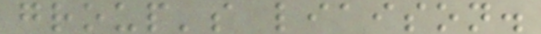group's liaison.
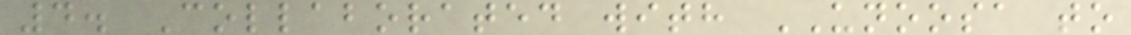4. Collaborated with UNOOSA to
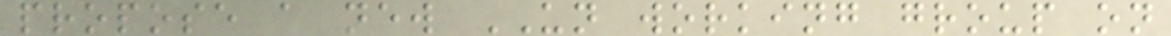propose a new UN working group on
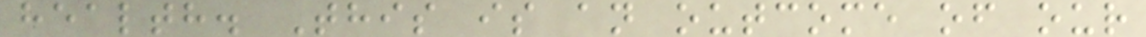health. This is an outcome of our
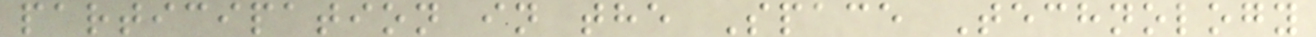participation in the Space Technology
